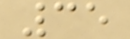35
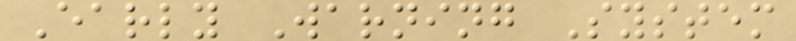Early Warning System
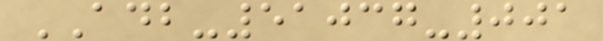ADB-51037-001
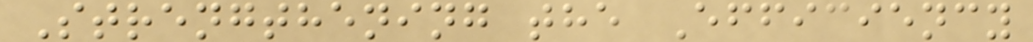Strengthening the Efficiency
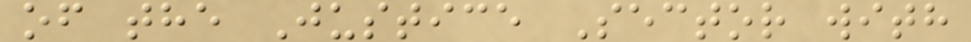of the Justice Sector with
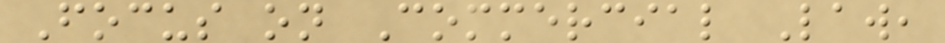Focus on Commercial Law,
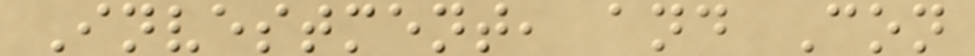Investment, and Con
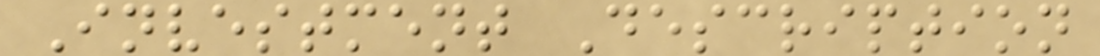Investment Description
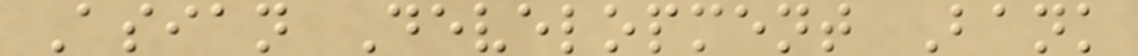Asian Development Bank
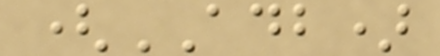(ADB)
